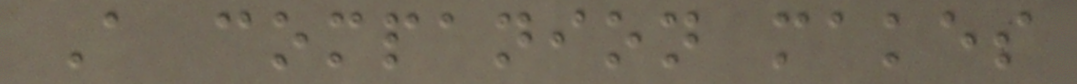A companion makes
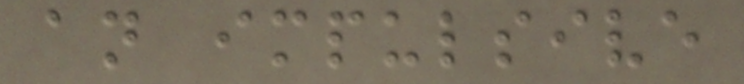an impulsive
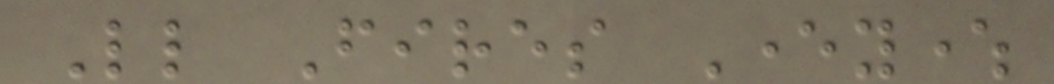Little Fires Everywhere
